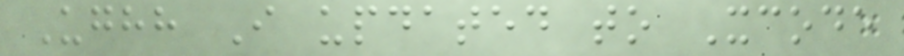Ughh I updated to Xcode
